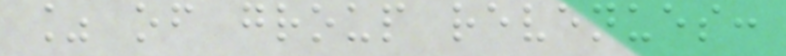% of group revenues:
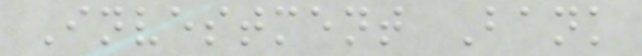Investment Bank
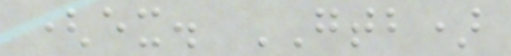(ex. GTB)
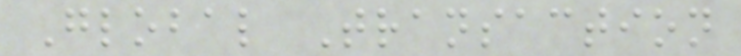Global Transaction
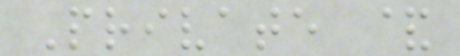Private &
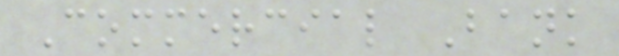Commercial Bank
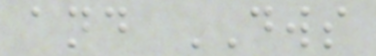and DWS
